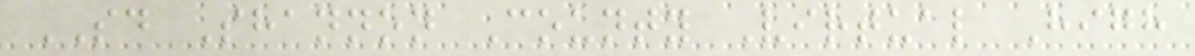SD Shannon County Virtual High
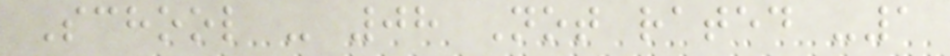School - 08 Not rated -1
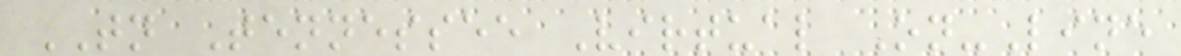TN Tennessee Virtual On-Line
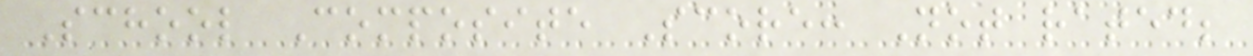School Composite Score: Not rated;
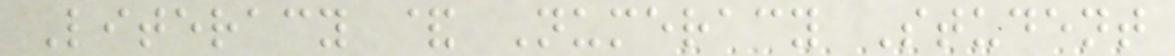Literacy & Numeracy Student
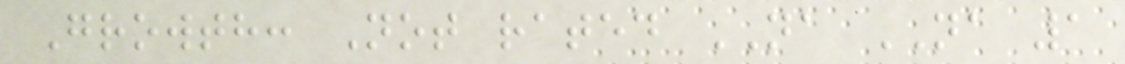Growth: Not rated NA NA 1
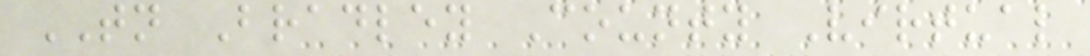TN Bradley County Virtual
